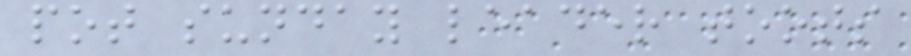pot sunday leader toots
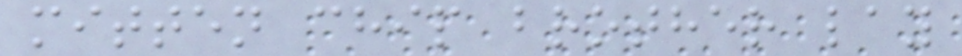mitten chip brother lay
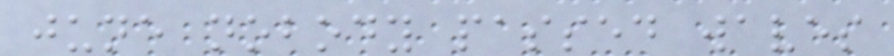june nobody passed waves
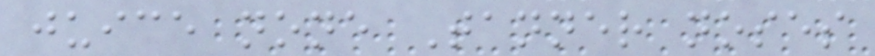juice none Tanner noses
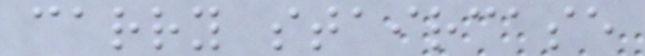carry staircase
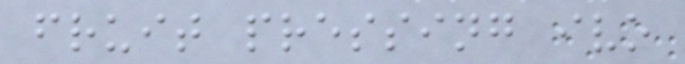fruit pressing ivo
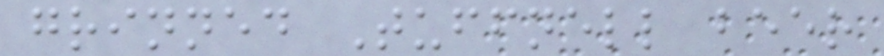grinned Tuffnell beer
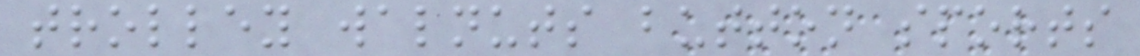trolley walnuts button sports
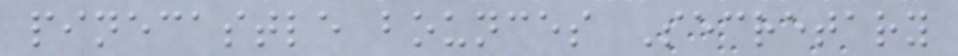pinecastle bounces Secretary
